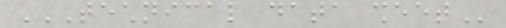TECHNICAL DATA SHEET
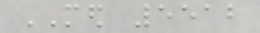MED 5512
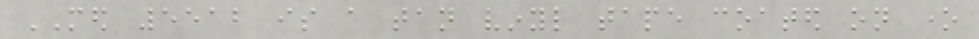MED 5512 is a tan vinyl tape coated on one
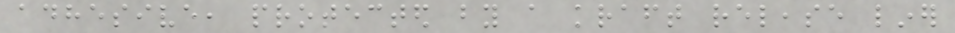adhesive, protected by a kraft release liner
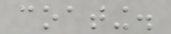coating.
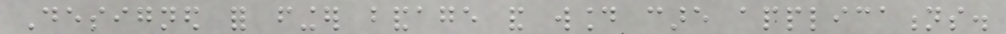Designed for finger bandage and wound care applications.
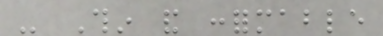- Thin and conformable
